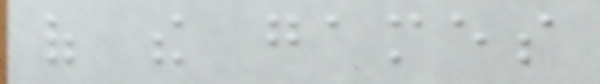of the games
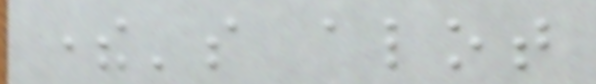there's alot
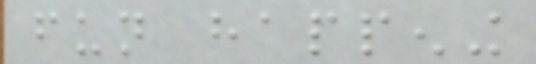fun happening
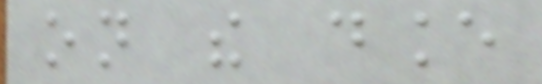on the dance
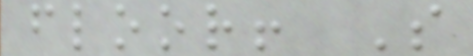floor! So
